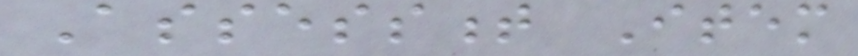Assessment Item
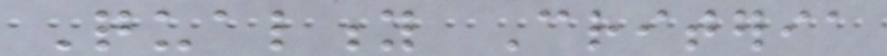Quality Criteria
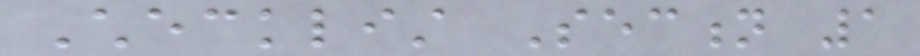Checklist Section 1
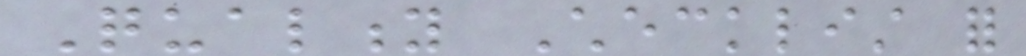Quality Checklist for
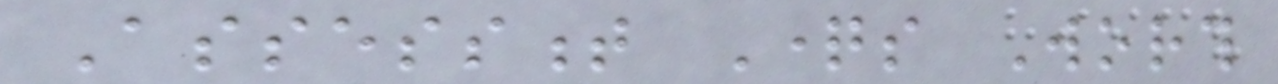Assessment Questions Worth
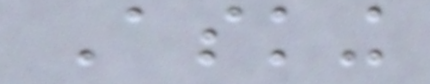Asking
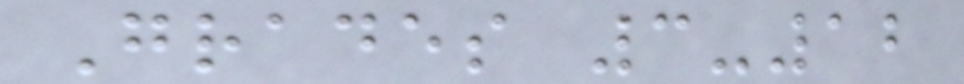Grades 3-12
